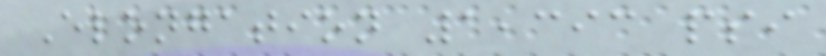Elongation 1,393 psi
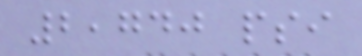2,740 psi
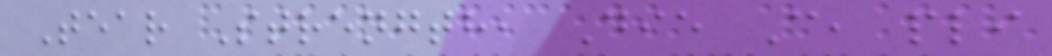Tear Strength, Die C, pli
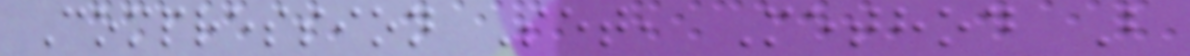Compression Set, Method B
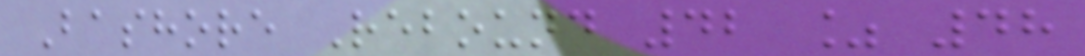Bashore Rebound 42 % 48
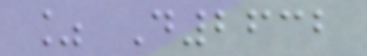% D2632
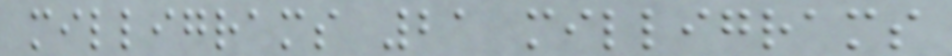milligrams 21 milligrams
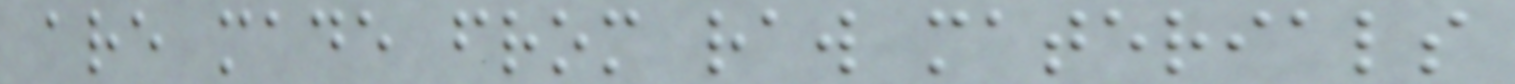are made from raw materials
